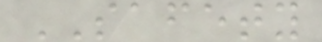SAFETY
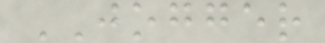JOGGER
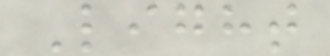Light
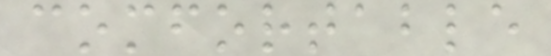comfortable
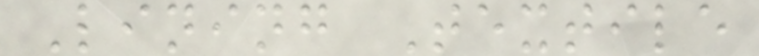Lining Textile
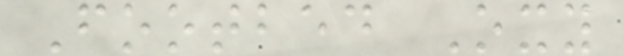Footbed Oxy
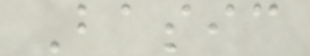Basic
